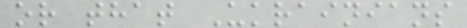or that Ukrainians
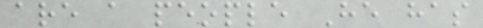are a people He has
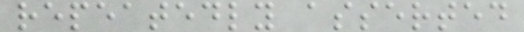repeatedly asserted
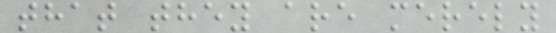that they are merely
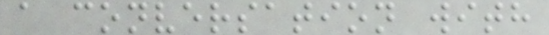a conversation with
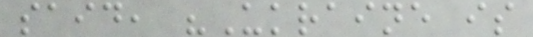said, "Ukraine is
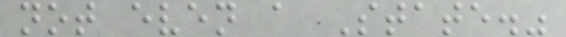not even a State."
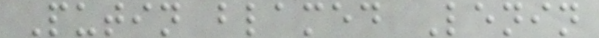Putin blamed Lenin
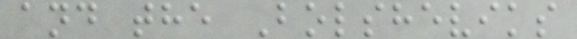and the Bolsheviks
